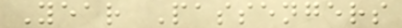Year Passengers
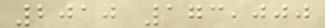2010 173,000
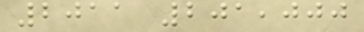2011 201,000
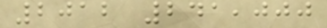2012 241,000
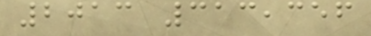2013 313,356
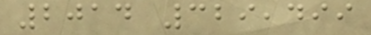2014 329,499
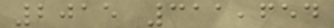2015 311,654
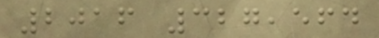2016 327,564
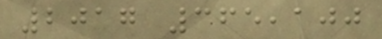2017 365,100
